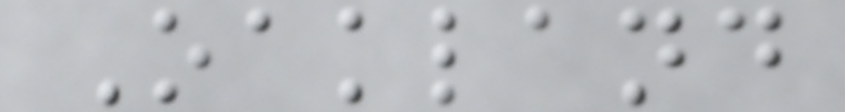Oakland
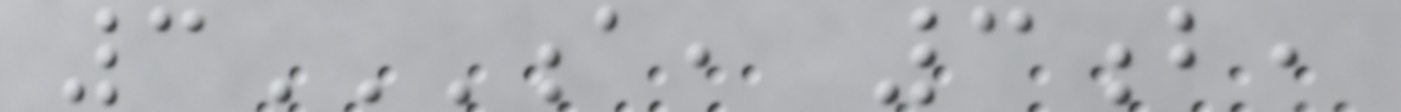3A, 3B,
